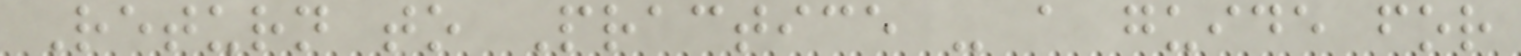Return to Practice - a guide for
